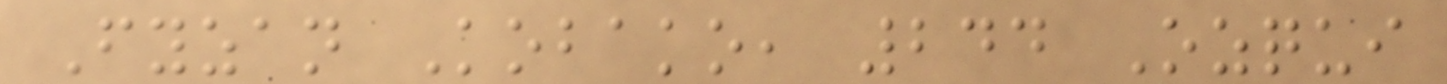Fyzan Kobako, 244 Ozqui
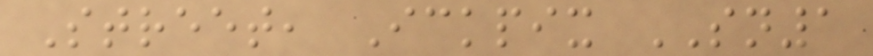Street, Ickpix SN1
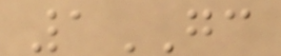1GC
